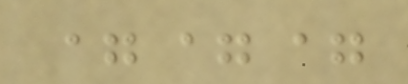===
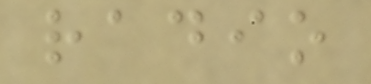radio
